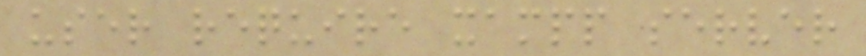user require xampp server
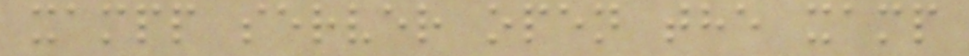xampp server open the xamp
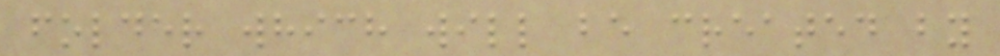folder which will be created by
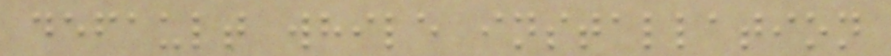default while installation
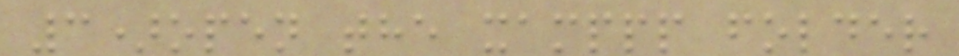3)open the xamppp folder
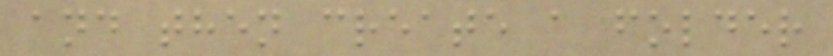and then create a folder
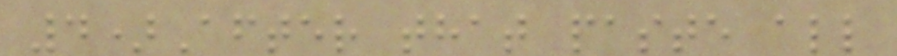4)After that paste all
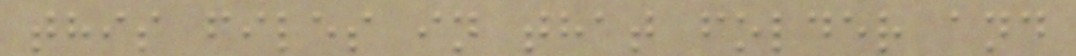this files in that folder and
